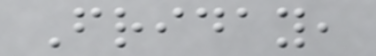Friday,
